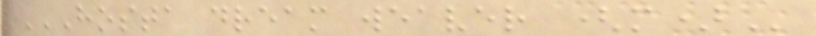HOSTA DREAM WEAVER (M)
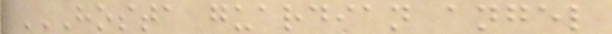HOSTA GUARDIAN ANGEL
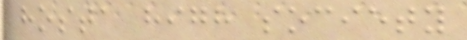hosta high society
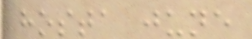hosta june
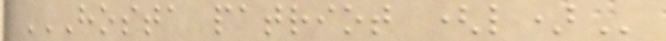HOSTA PATRIOT (L)
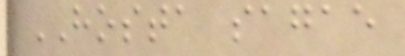HOSTA sagae
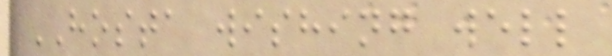HOSTA wishing well
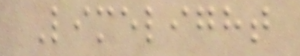Limelight
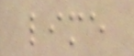lime
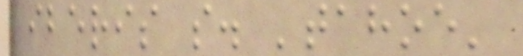iberis s. 'tahoe'
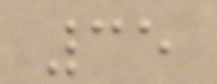35
